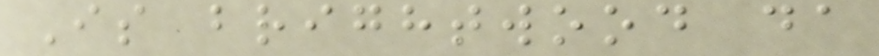Is brightwood da
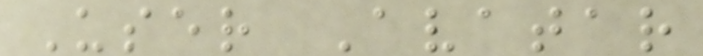User Avatar
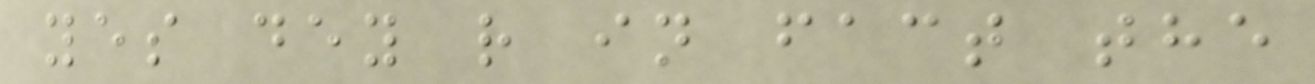yes dey r in fact the
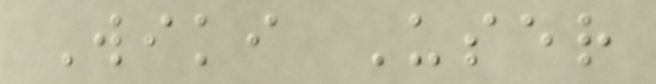Wiki User
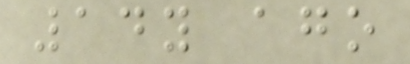14y ago
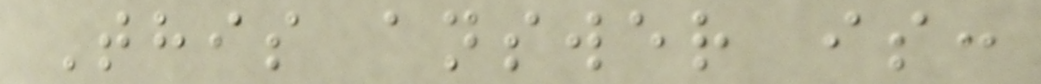This answer is:
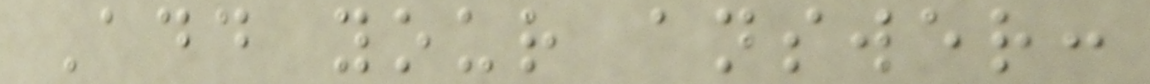Add your answer:
